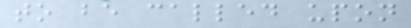to be called upon
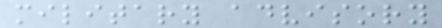military advisory
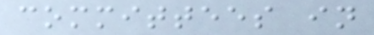committees in
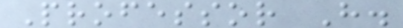Professor H.
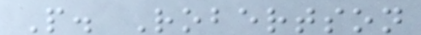P. Robertson
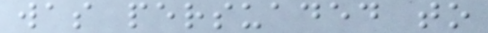was persuaded to
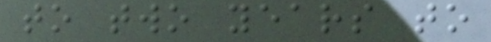to two years to
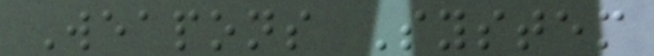Weapons System
